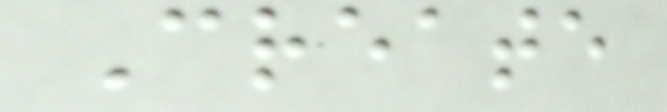Create
